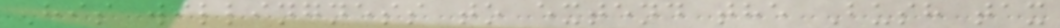His willingness to extend the Bush tax
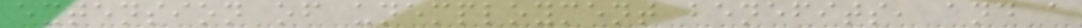extension of unemployment benefits, and a
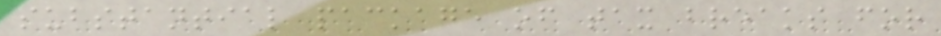substantial package of tax breaks for
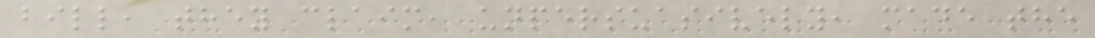bill, they claim, unpersuasively, made the
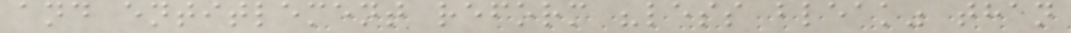and entitlement reform "less bleak" than
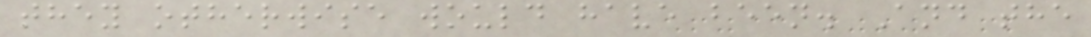they otherwise would have been. And the
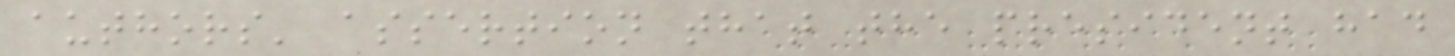authors' assertion that the president had
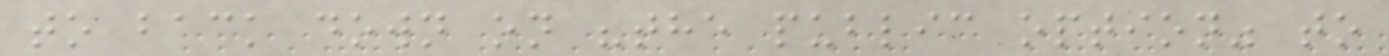to back down on "the public option" to
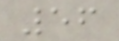56
